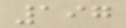197
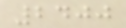2400
